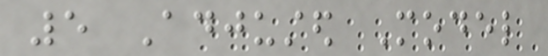5 Adjusted Model
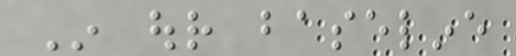In our baseline
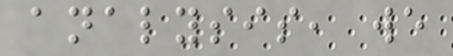analysis, we
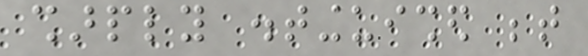sharply distinguished between
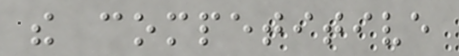the competitive
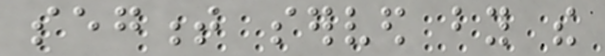segment served by the
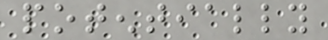potentially
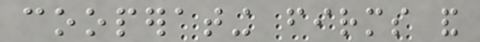cooperating firms and
